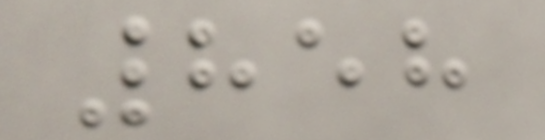858
